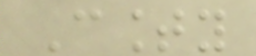County
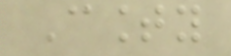County
